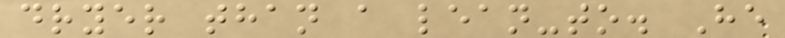dryer than a lean-to. He
